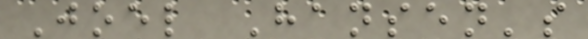Joel Hansen's
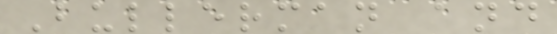Bullerman and
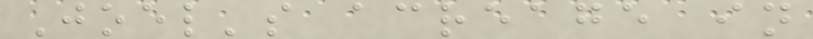Joel's acreage in
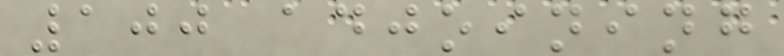100 adjoining
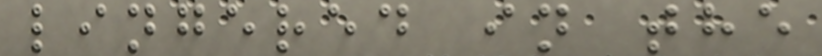lingered in the
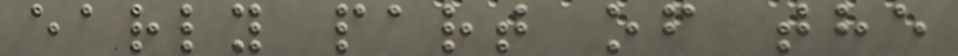early part of the
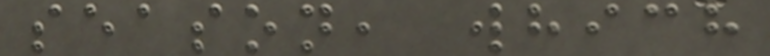season, which
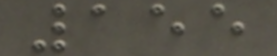155
